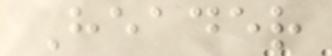Header
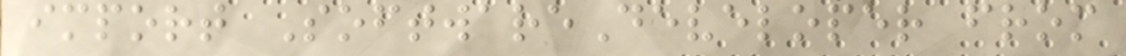import SoftwareDeveloper from
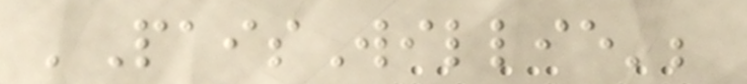'PaisWillie';
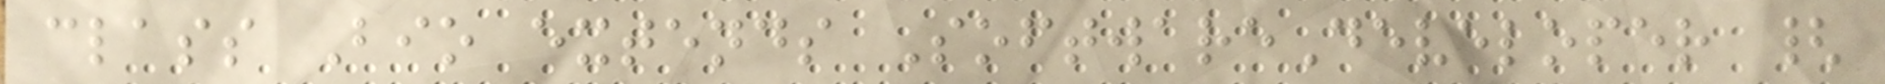class Bio extends SoftwareDeveloper {
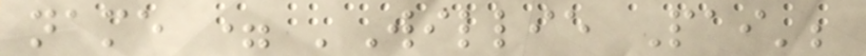name = 'Willie Pai';
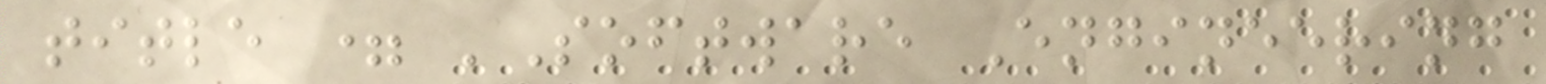title = 'Software Engineering
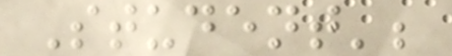Student';
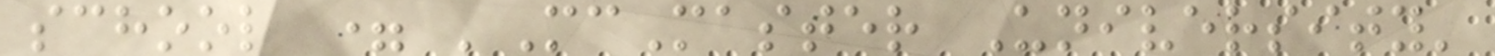school = 'McMaster University'
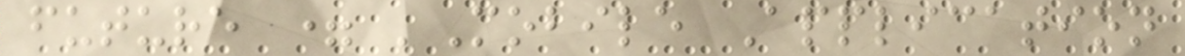future = 'Mobile Application
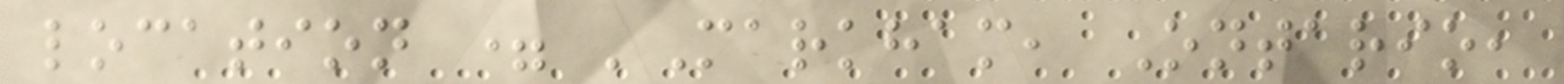location = 'Markham, Ontario,
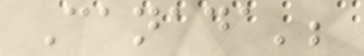Canada';
